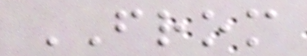FROM
